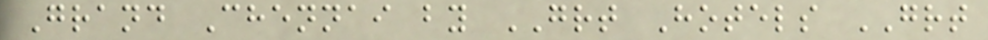Grand Chennai by GRT Hotels GRT
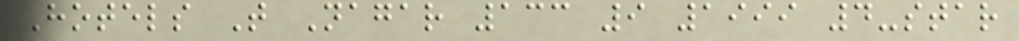Hotels T Nagar 133 9 1999 4-star
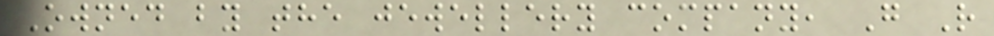Owned by the jewellery company, G R
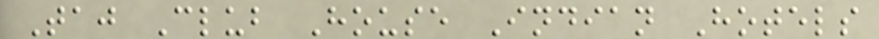Taj Club House Indian Hotels
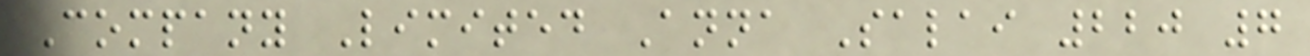Company Limited Anna Salai 220 7
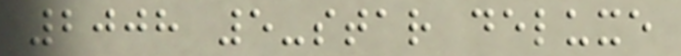2008 5-star deluxe
